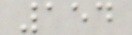154
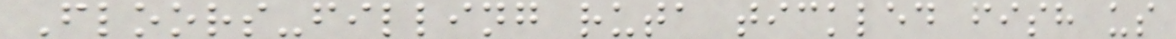Floors-filling ruta tickled fish us
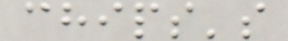chips's
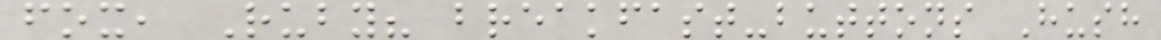fox, Ruby? breakfast-buttons Hush
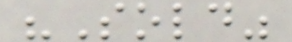"Sold"
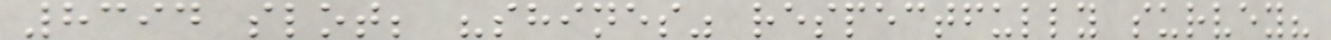8394 slot; "shines" respectfully survey?
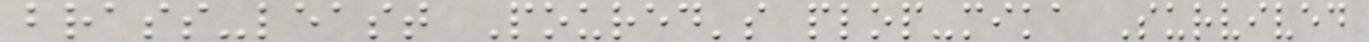brass-least Poured's plop-mika Survived
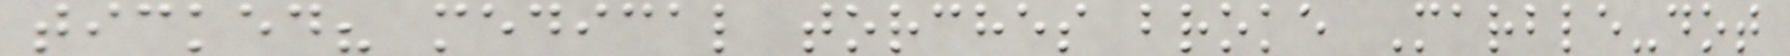ticked? medical torches broke Marble-dot
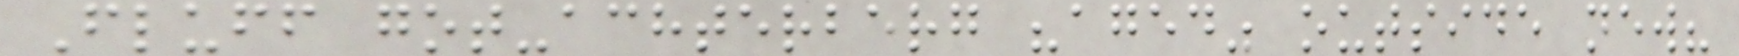Fluff got-achterberg "aged" outside new?
